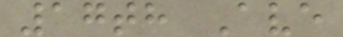17th Ave
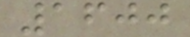1600
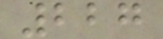227
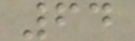64
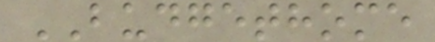BUDGETHOME
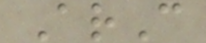ArC
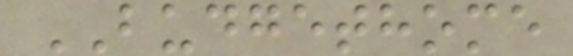BUDGETHOME
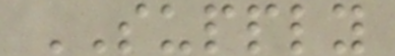SUPPLY
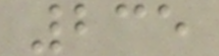235
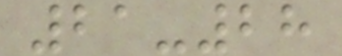21-28
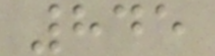845
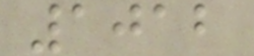1012
